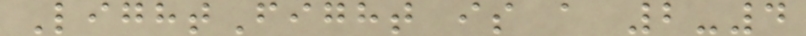LightFight is a 2-4
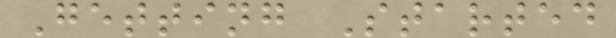Getting Started
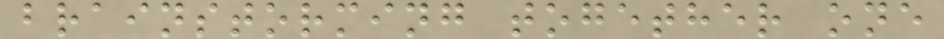brainstorming together one
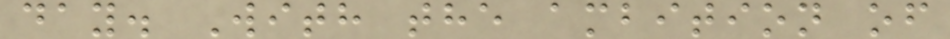day. With the ambition of
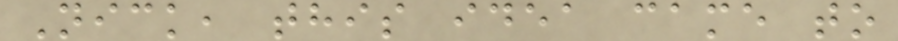Nick, this idea came to
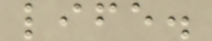life.
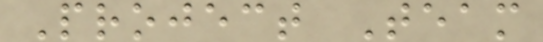Project Team
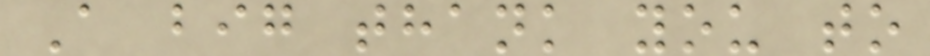A big thank you to
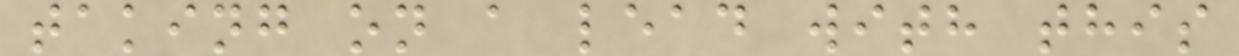taking on a lead with this
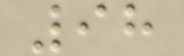98
